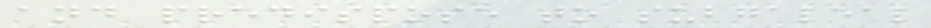and predispose to subgaleal
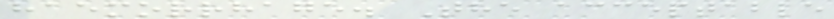haemorrhage. The acceptable
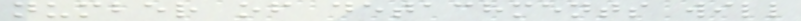number of detachments will
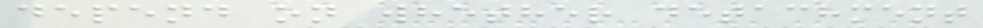depend on whether detachment
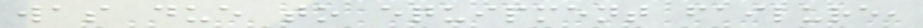was due to equipment failure,
